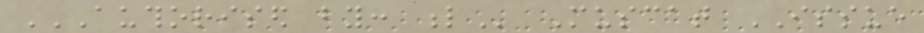AUTHORISED BY: L Muscat ISSUE
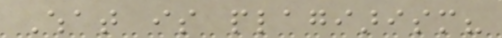What is plagiarism?
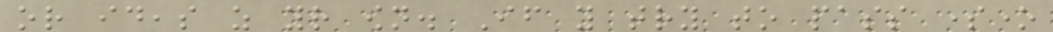or ideas as your own. If you try to pass someone
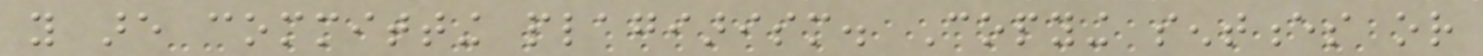you are committing plagiarism. Copying sentences or
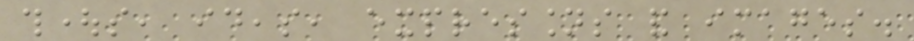thoughts, ideas, expressions and images.
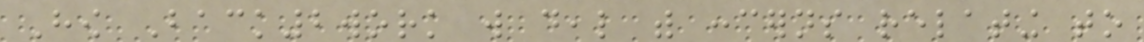How Back2work will deal with concerns relating to
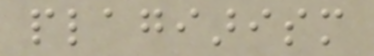plagiarism
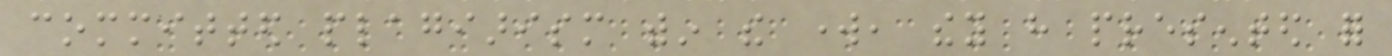committed plagiarism within the work, they have presented for
